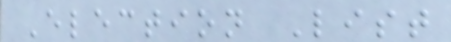Election List
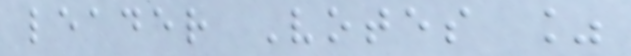leader Votes %
